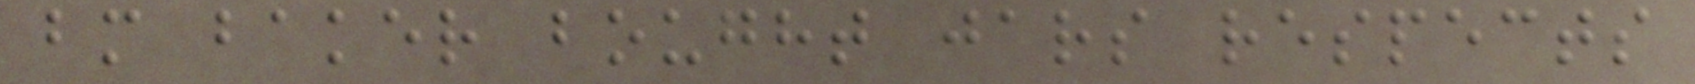bm baker bought jars respects
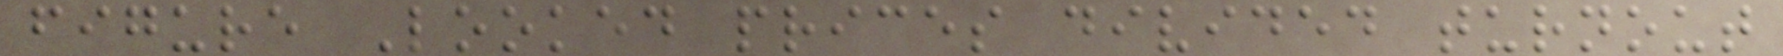figure Looked prices divided turnout
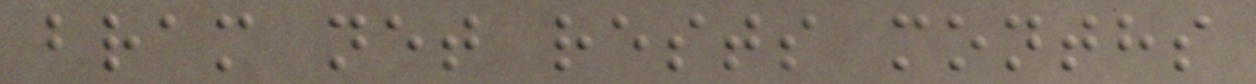bram net rests months
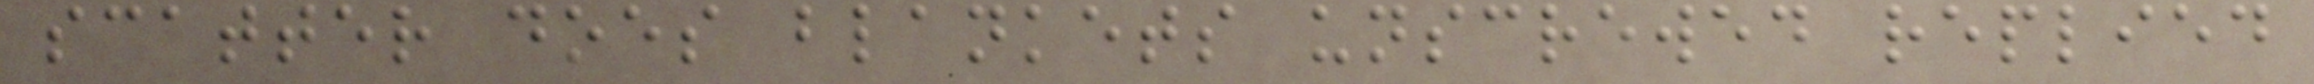scatter does blankets unscrewed replied
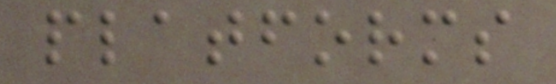platforms
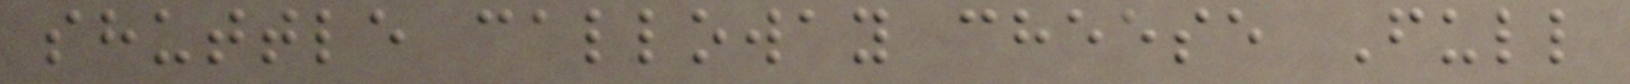shuttle calloway cheese Full
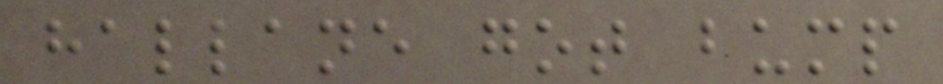hallane got bump
